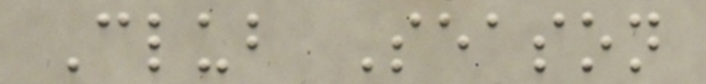Club Season
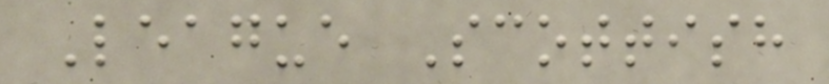League Scottish
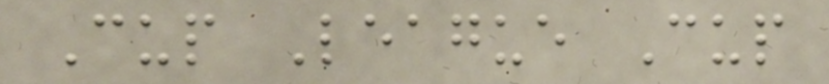Cup League Cup
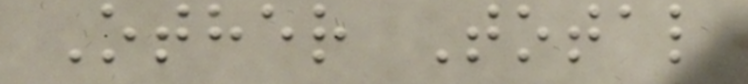Other Total
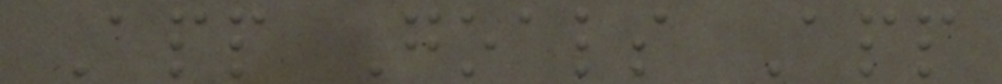App Goals App
